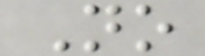No
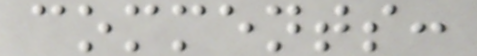comments:
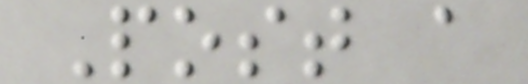Post a
